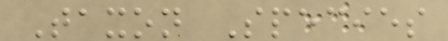Taxon Species
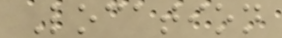Location
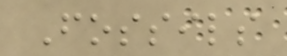Fossils
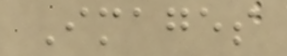Images
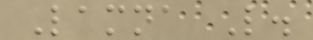Lamna L.
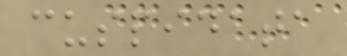cuspidata
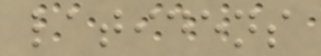latidens
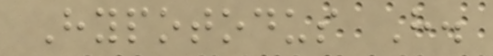Hypotodus H.
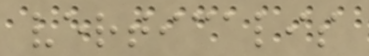verticalis
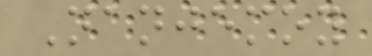Nanjemoy
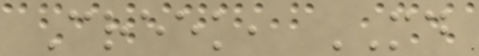Creek, MD
